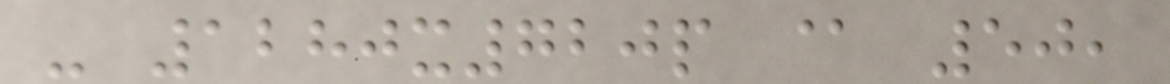- 1280x720p @ 50,
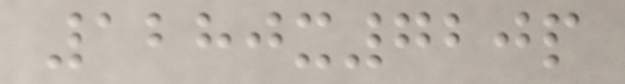1280x720p
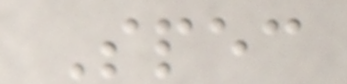Spec
